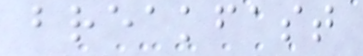breakfast
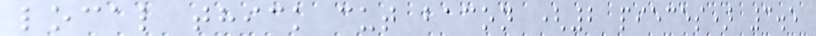local thick cut bacon (2 pieces) 3.5
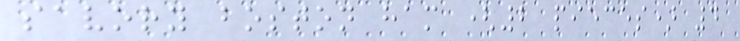savory boston ham (2 pieces) 4
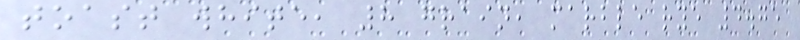toast white, 8 grain, marble rye 4.75
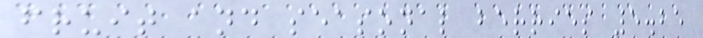fruit and seasonal berries 5.25
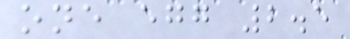one egg 2.5
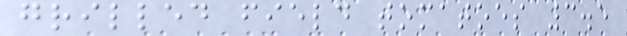grilled field tomatoes 3.5
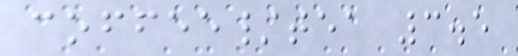coffee/tea 3.5
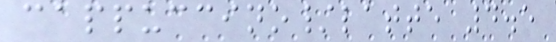cappuccino/latte 4.5
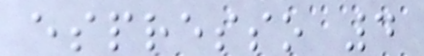espresso 4
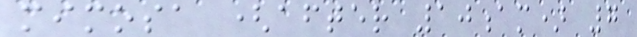mimosa (after 10am) 7
